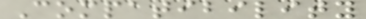Compatibility
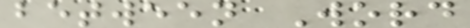between Word
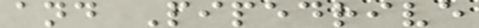and Pipedrive
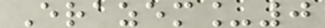Erazem_0
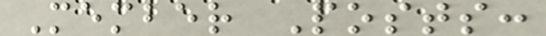Member Posts:
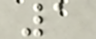1
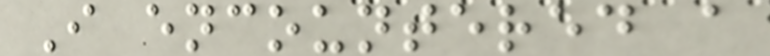I encountered a
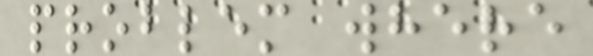problem where
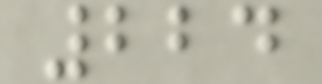224
